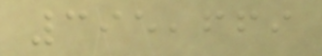395,669
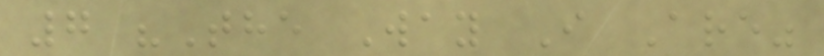7 "The Way I Are"
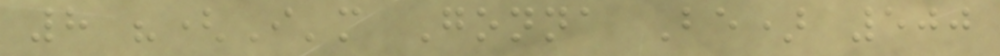8 "(I'm Gonna Be) 500
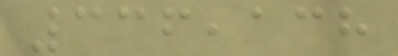336,138
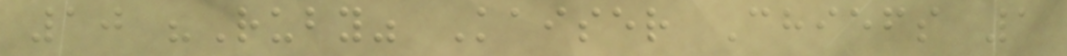10 "Ruby" Kaiser Chiefs 1
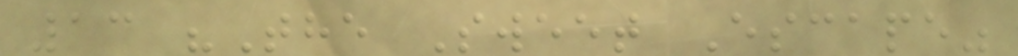13 "The Sweet Escape"
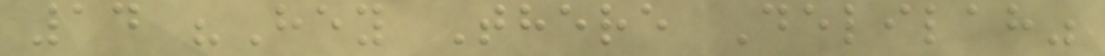14 "Hey There Delilah"
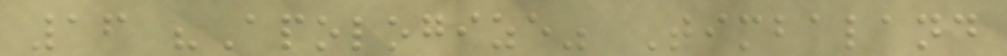16 "Apologize" Timbaland
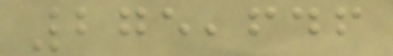275,646
